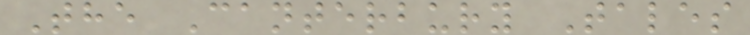The Canterbury Tales
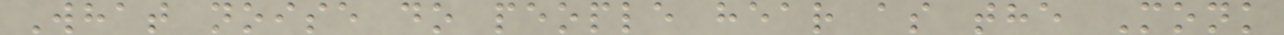What noise do people hear as the Monk
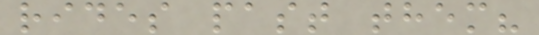rides past them?
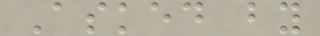Asked by
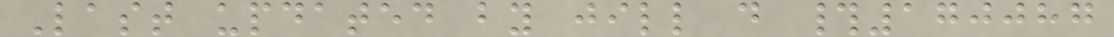Last updated by jill d #170087
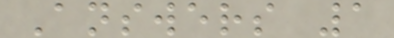Answers 1
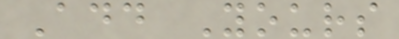Add Yours
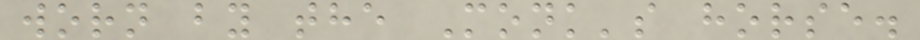worn by the Monk's horse.
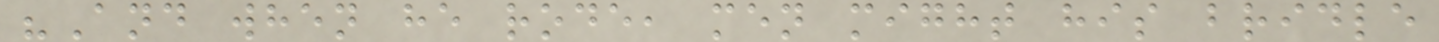"And when he rode, men might his bridle
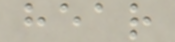hear
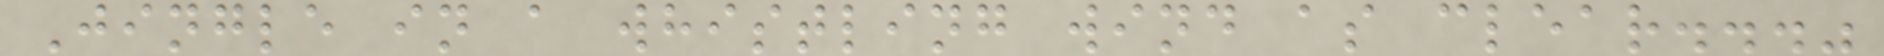Jingle in a whistling wind as clear..."
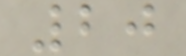20
